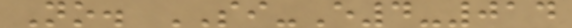No. SI-E4-014
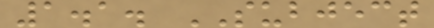1.1. SUBJECT
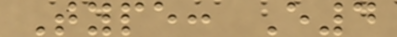Type: E4
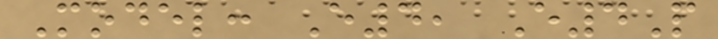Model: E4, E4P
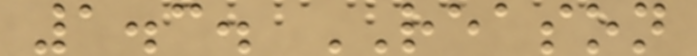1.3. REASON
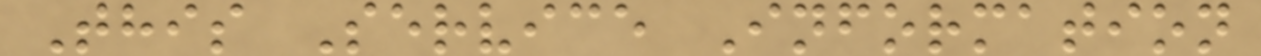This Service Information
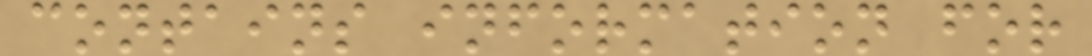contains information for
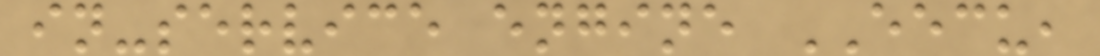in-service engine EECU,
